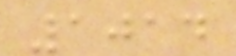1014
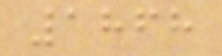1868
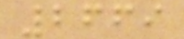2669
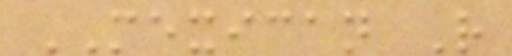MEXICAN R
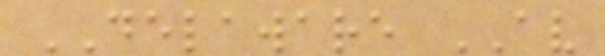DELAWARE AV
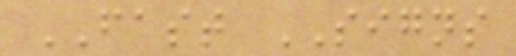FAST SIGNS
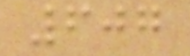607
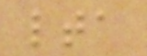lta
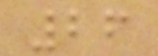26
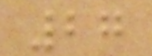27
